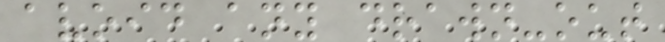avoid any drawn-out
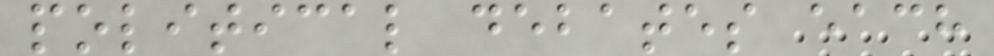political debates each
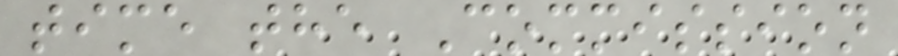time the Commission
